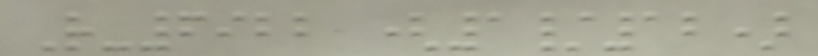R-6922 (1/12)
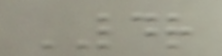LDR
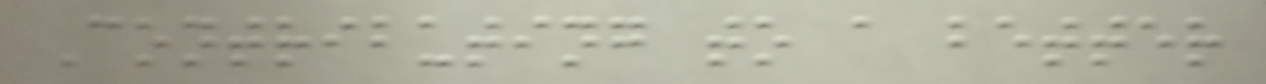Contributing to a better
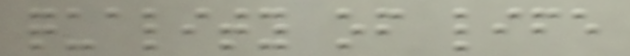quality of life
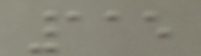115
